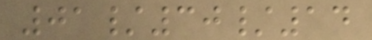01/30/14
